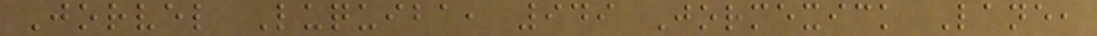Jorvel Luquiba, 949 Jormexick Lane,
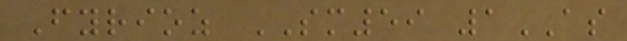Fyrioz SM59 1AS
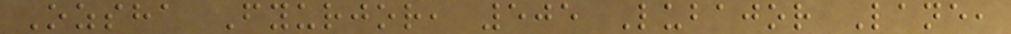Ozsha Fyurjor, 505 Lubajor Lane,
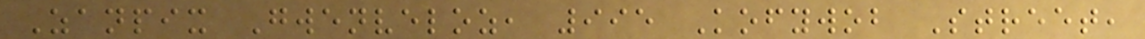Zanpix Gwenveloz, 995 Kofywob Street,
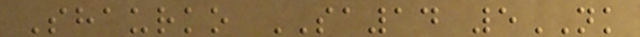Shaurko SA14 5NK
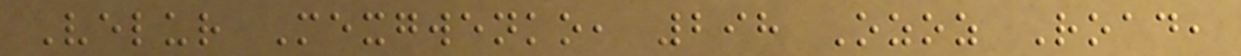Velur Mexgwenko, 298 Ozoz Road,
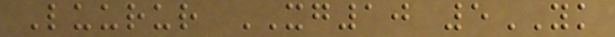Luurur XG10 5YK
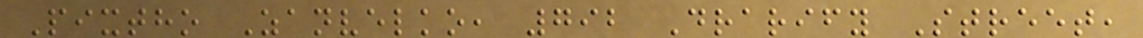Pixtho Zanvelko, 792 Drarify Street,
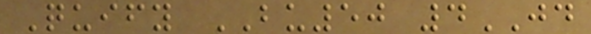Quify BU50 4JD
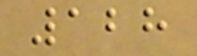128
